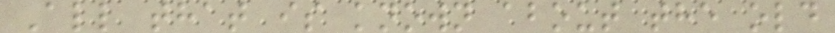All that is known about the old
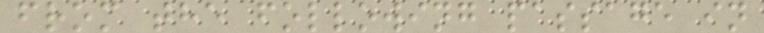from the following passage in
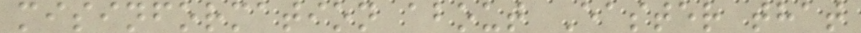misinformation about Easter that
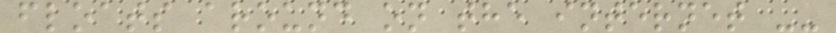floats around on the internet --
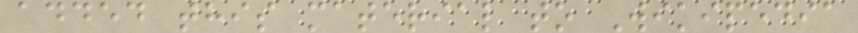added this material to Wikipedia
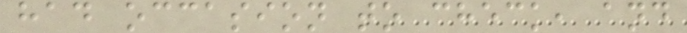had occasion to check, and
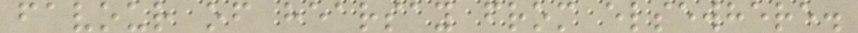favour of hearsay from elsewhere.
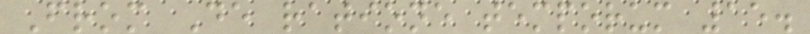From De ratione temporum 15.
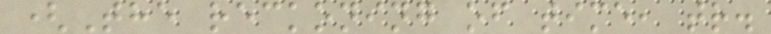(The reckoning of time, tr.
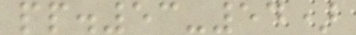pp.53-54)
